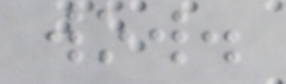wow.
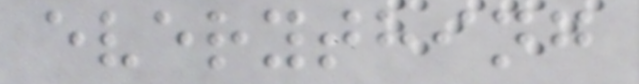everything
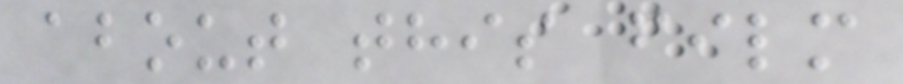about this film
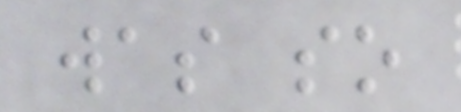was so
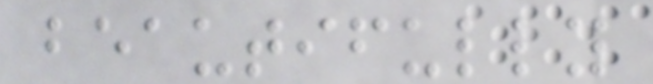beautifully
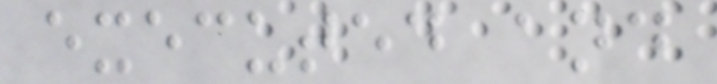executed and
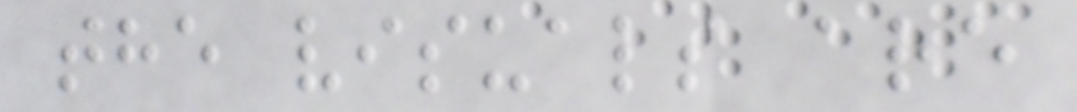the visuals are
